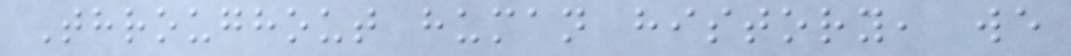Throughout human history, we
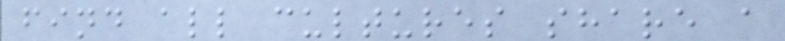find all cultures share a
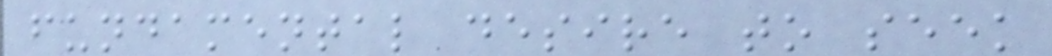fundamental desire to seek
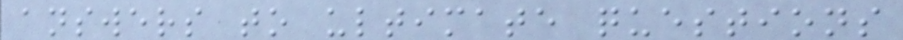answers to ultimate questions
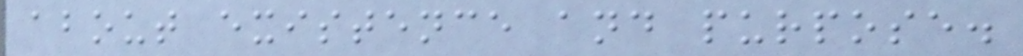about existence and purpose.
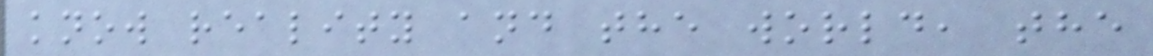know reality and the world, the
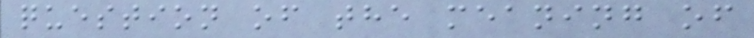question of the meaning of
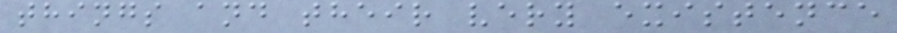things and their very existence
